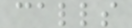calls
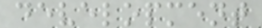development
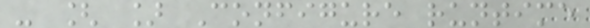- [ ] Configure runtime
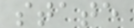state
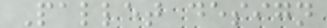Pallet design
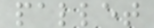pallet
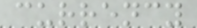currency
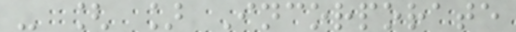- [ ] Incorporate
